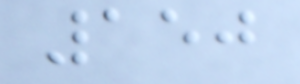150
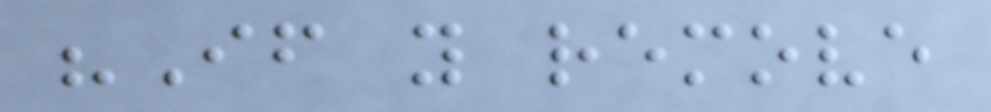"If you remove
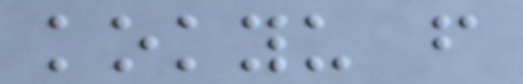kokyu from
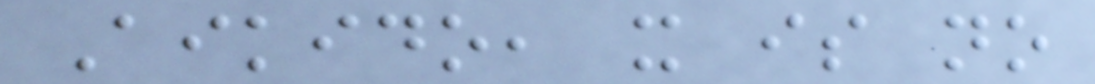Aikido, it is no
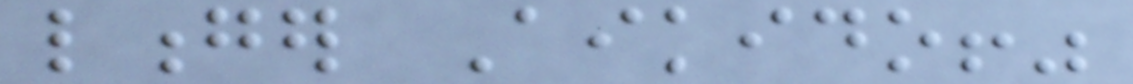longer Aikido!"
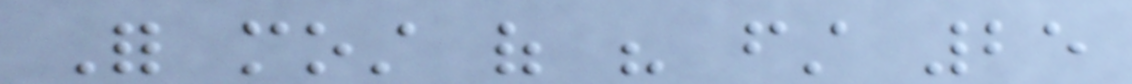For most of his first 25
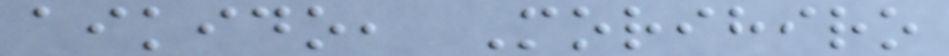aikido, Morihiro
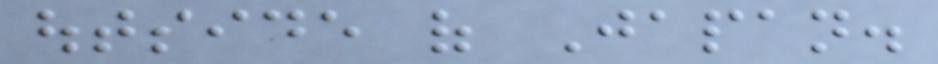outside of Japan.
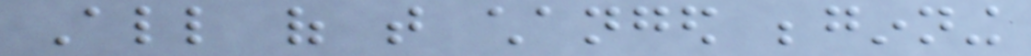All of that changed beginning
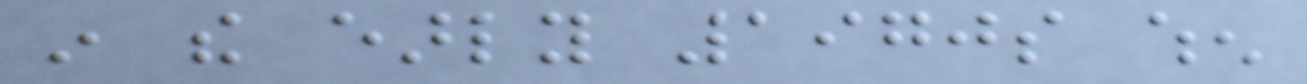in the early 1970s when
